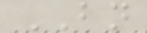BN
